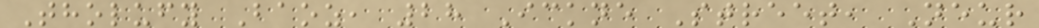Tholufy Baoz, 28 Ickne Street, Neur
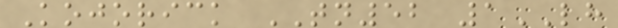Kojorick TN52 1LH
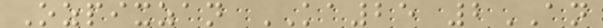Ozpixzan KA25 2AN
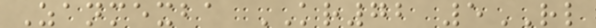Zanmexba KR72 5RL
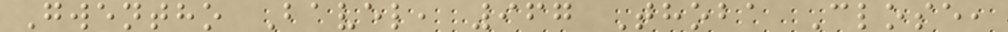Gwentho Bavel, 967 Thoba Close,
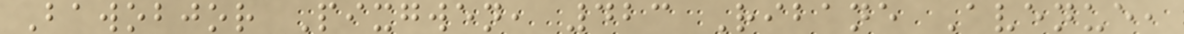Bawobjor Pixgwen, 423 Ribane Avenue,
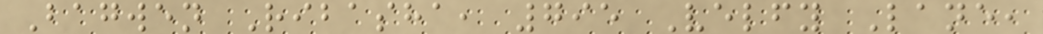Bagwen Ribasha, 795 Velfy Lane,
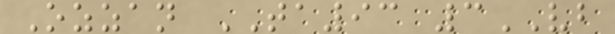Ozzan TA93 3VB
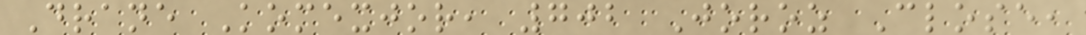Drane Komexjor, 702 Joroz Close,
